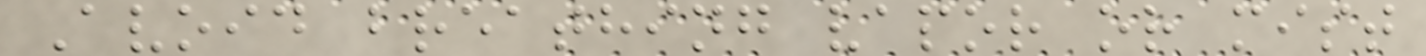Avoid breathing vapor or mist
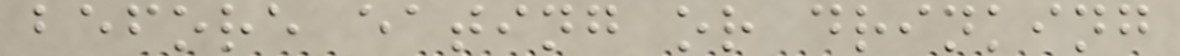before eating or drinking
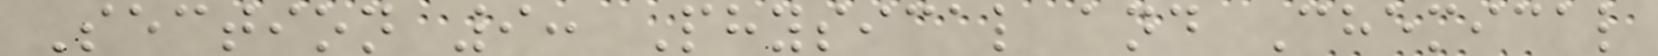Section 9: Physical and Chemical
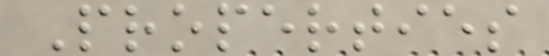Properties
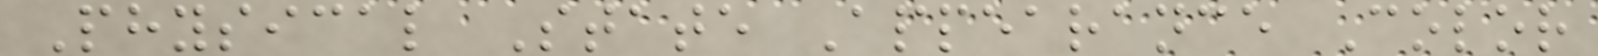Physical State Appearance Color
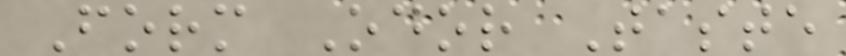Form Odor Taste
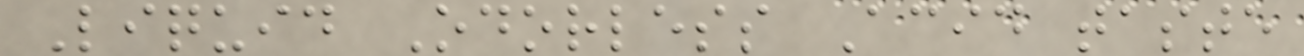Liquid Odorless Acid taste
